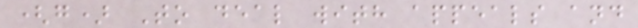(g) To deal with appeals and
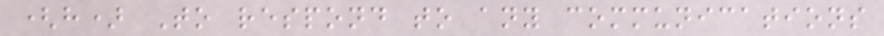(h) To respond to any communications
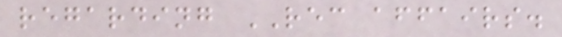regarding REC affairs.
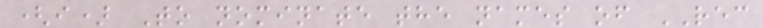(i) To nominate the names of REC
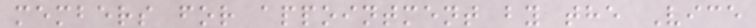members for appointment by the Vice
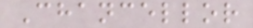Chancellor
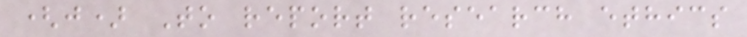(j) To report research ethics
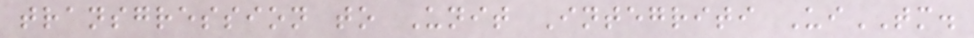transgression to Unit Integriti UiTM.
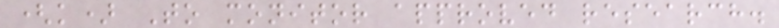(k) To monitor approved research.
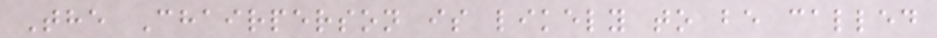The Chairperson is likely to be called
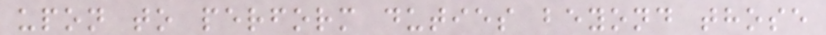upon to perform duties beyond those
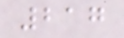217
